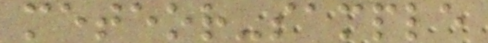meteor-sample
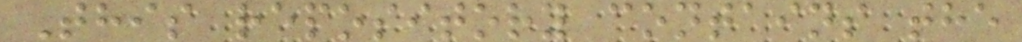This repository contains the
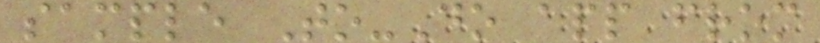sample To-Do app from
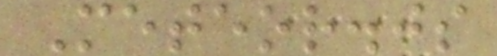Meteor.js
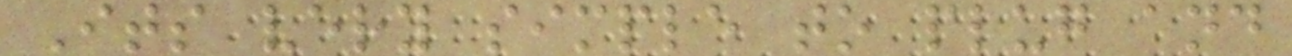Its very simple to plug and
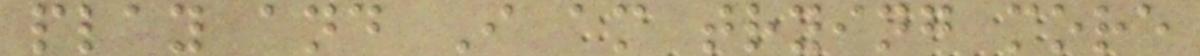play and I am trying more
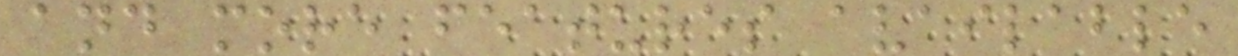and more features available
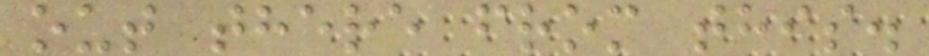out there from this.
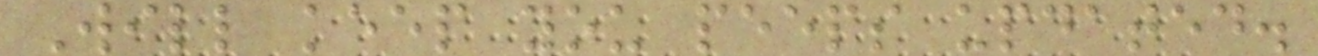Will keep you peeps updated.
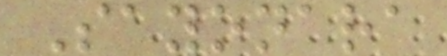Sayonara
